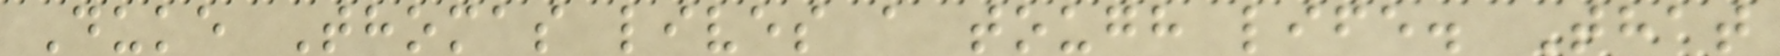Duke Thomas lives a tough life. That
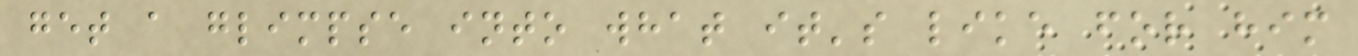get a glimpse into what it's like for him
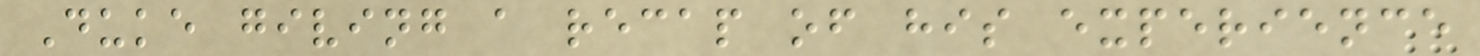Duke giving a recap of his experience
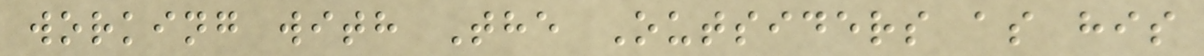working with The Outsiders as his
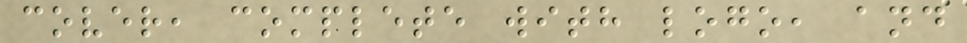cover, complete with logo, and
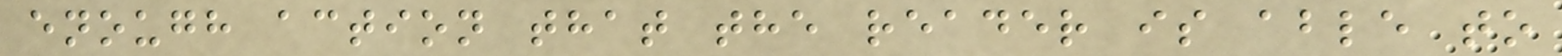enough action that the reader is able to
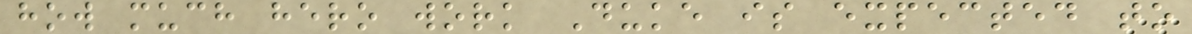how much hero work Duke is expected to
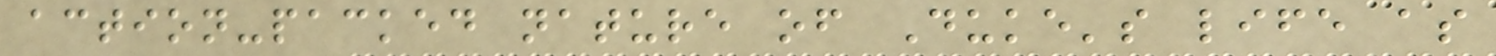action-packed nature of Duke's life as
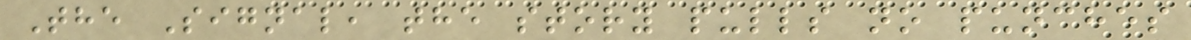The Signal, the story pulls no punches
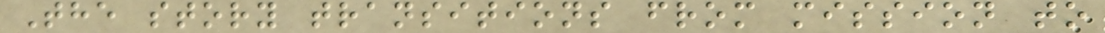The story transitions from mission to
